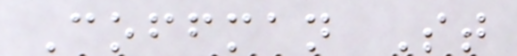Coffman St
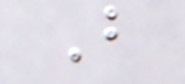B
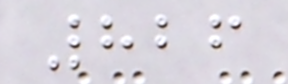826
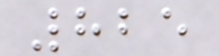825
